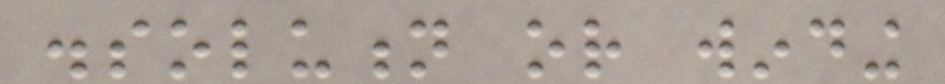dissolution or winding
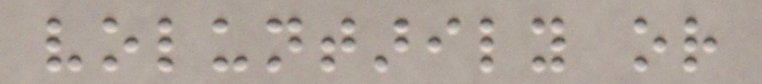voluntarily or
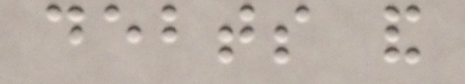debts and
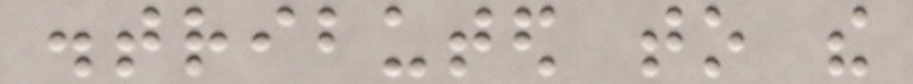distributed to the
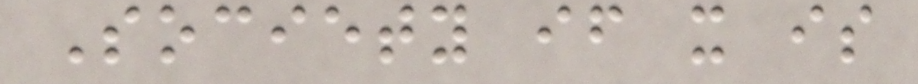Society if it is
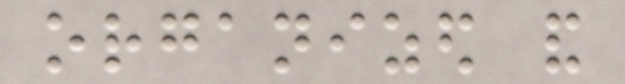organized and
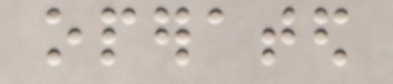operated
